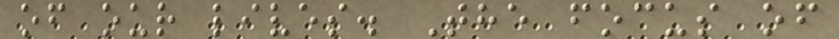of our lives. The focus of
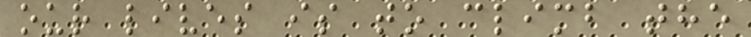our lives is to climb the
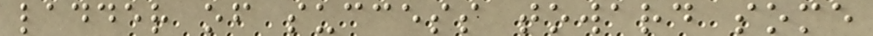ladder of success toward some
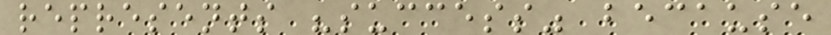represents "success" because
